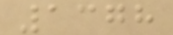1378
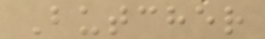Butcher
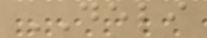DELI
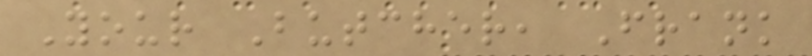Your Butcher, Frank
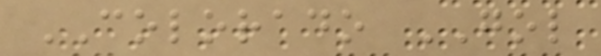COLORADO GOL
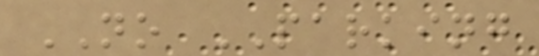NO PARKING
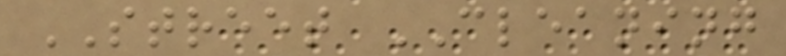STREET CLEANING
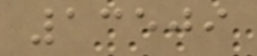13509
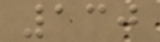130
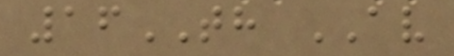16TH AV
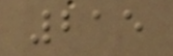215
